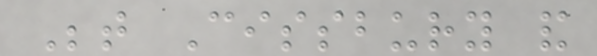Between Cissbury and
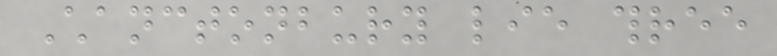Chanctonbury lie three
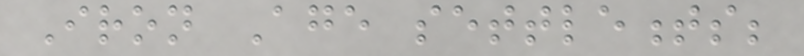Iron Age settlements;
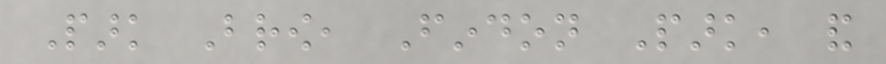Park Brow, Findon Park, and
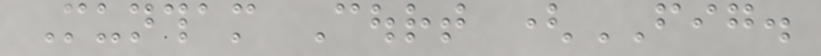Muntham Court (FIG.
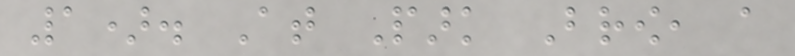1). At Park Brow, a
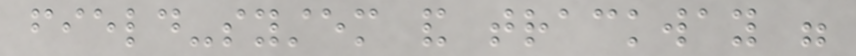field-system and trackway were
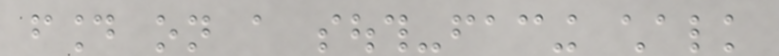found on a south-facing chalk
